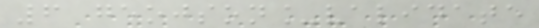6 geojson_validate
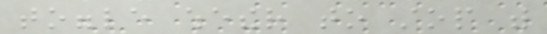toggle whether to stop with
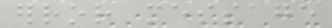error message
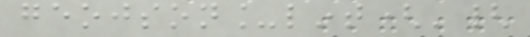geojson_lint('{
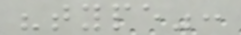"type":
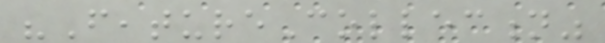"FeatureCollection"
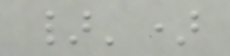}')
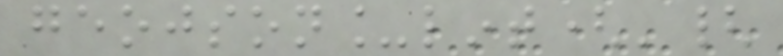geojson_lint('{
